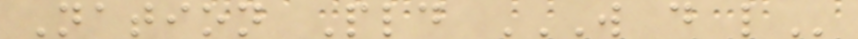Nation Pld W D L
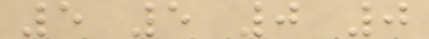5 5 0 0
